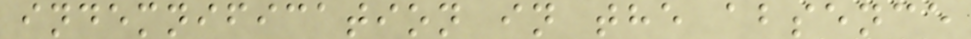indemnification in the absence
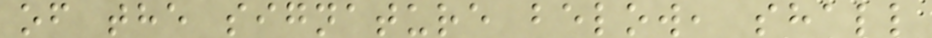of the signature below, shall
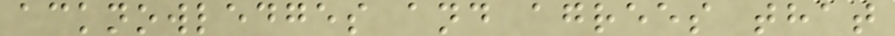acknowledges and agrees that
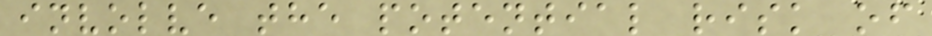involve the potential risk of
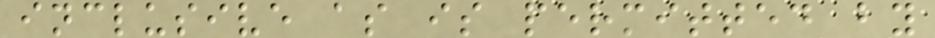inclusive as is permitted by
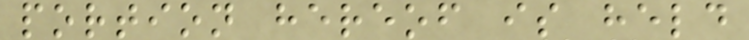portion hereof is held
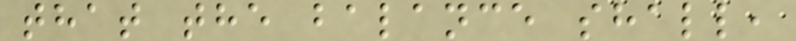that the balance shall,
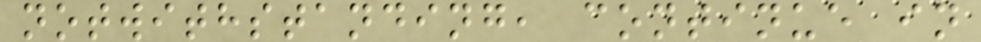notwithstanding, continue in
